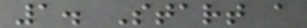1. Start a
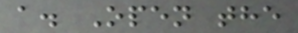a. Open the
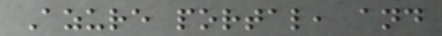Azure portal, and
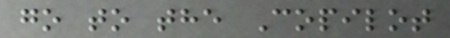go to the Copilot
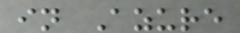in Azure
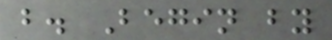b. Begin by
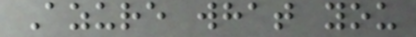Azure what you
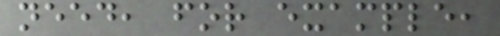need, for example,
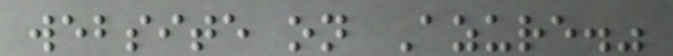website on Azure."
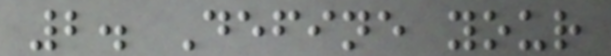2. Define your
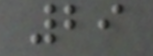29
